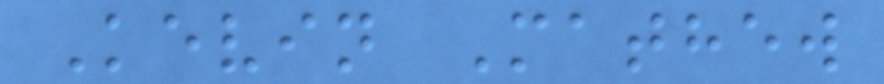Kevin Mathew
